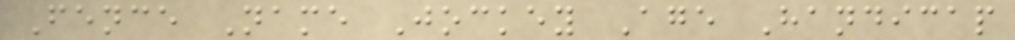Fence Name Jockey Age Handicap
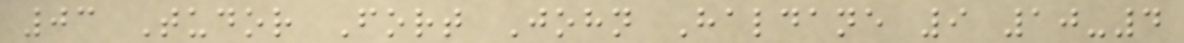03 Tudor Fort John Haldane 9 10-4
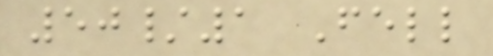50/1 Fell
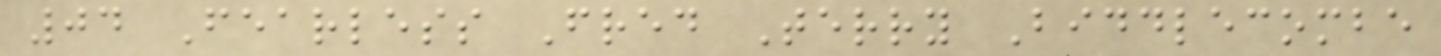04 Fearless Fred Terry Biddlecombe
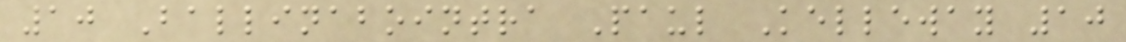10 Ballinabointra Paul Kelleway 10
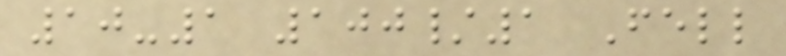10-1 100/1 Fell
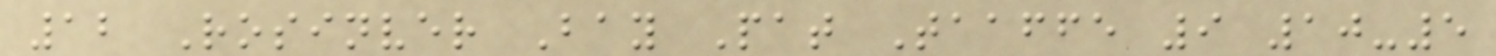12 Rosinver Bay Pat Taaffe 9 10-5
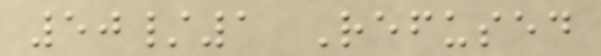50/1 Refused
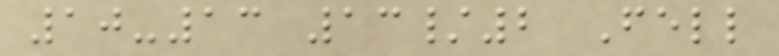10-13 13/2 Fell
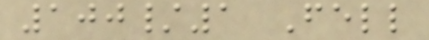100/1 Fell
